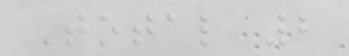Total 2
